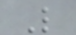L
